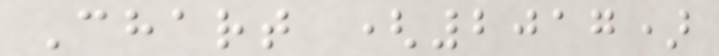Chart (2017)
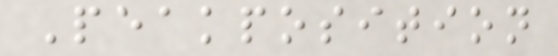Peakposition
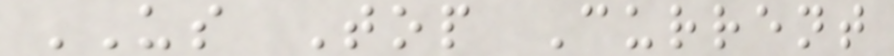US Top Current
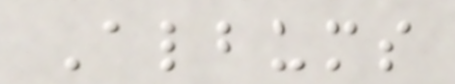Albums
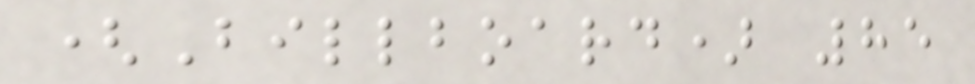(Billboard) 85
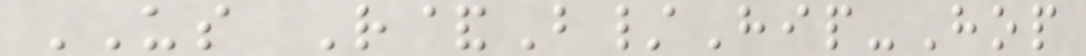US R&B/Hip-Hop
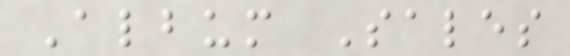Album Sales
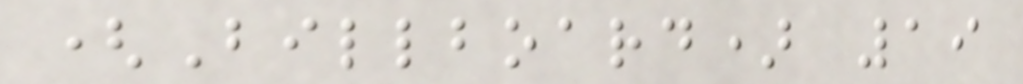(Billboard) 19
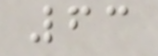63
